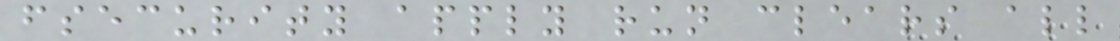fsecurity apply run clears all
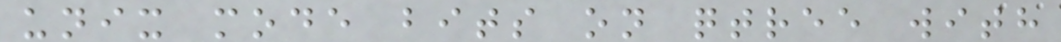unix mode bits on qtree with
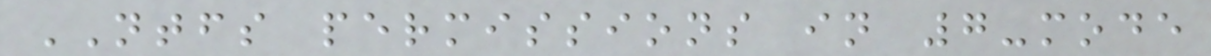NTFS permissions in 7-mode
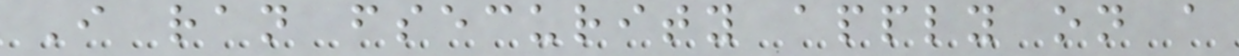I ran fsecurity apply on a
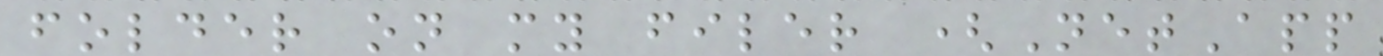folder on my filer (NetApp
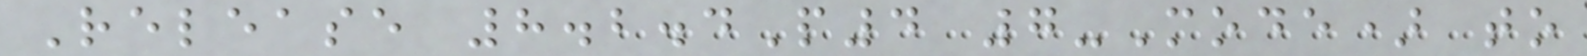Release 8.2.4P4 7-Mode) to
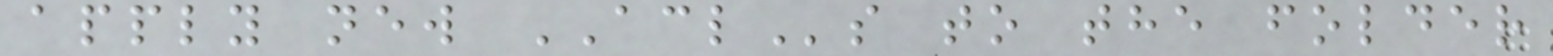apply new ACLs to the folder
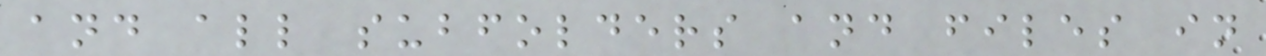and all subfolders and files in
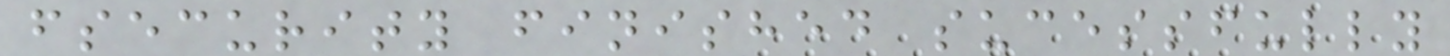fsecurity finished sucessfully
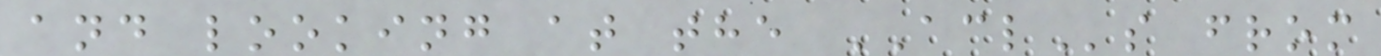and looking at the ACLs from
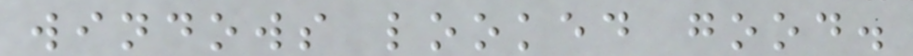windows looked good.
